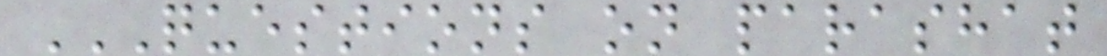QUESTIONS ON PARASHAT
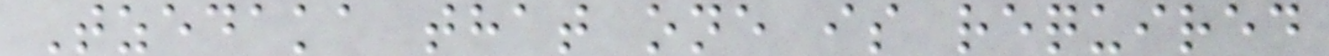Tzedaka that one is required
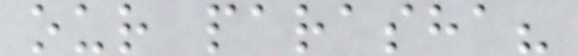our parasha?
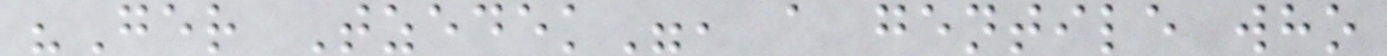"Ger Tzedek", a gentile who
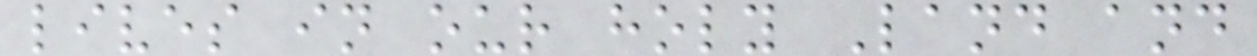lives in our holy Land and
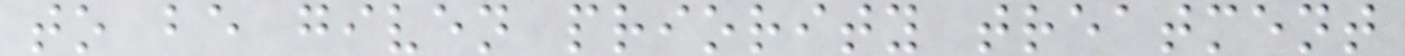to be given priority treatment
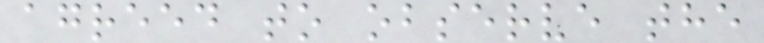agreed to observe the
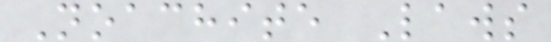Noachite Laws
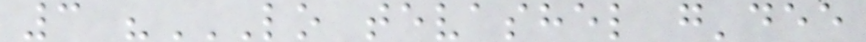3 "LO TEVASHEL G'DEE
